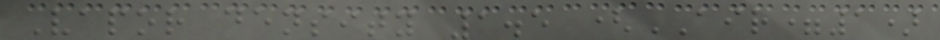Vapor density 1.5 (AIR=1)
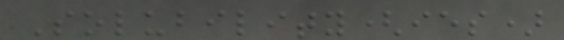Solubility(ies)
